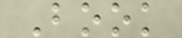Book
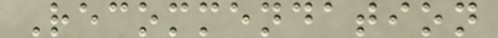Recommendation
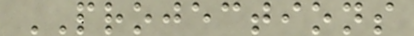PROJECTIONS
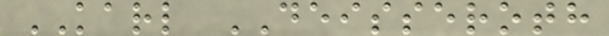KARL DEISSEROTH
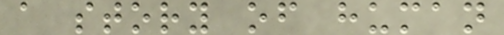a story of human
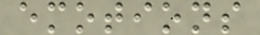emotions
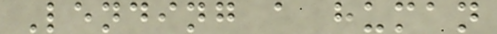Lending a human
